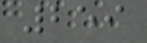259
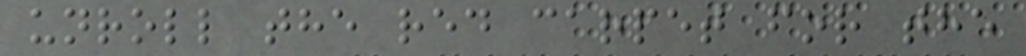unroll the red carpet for the
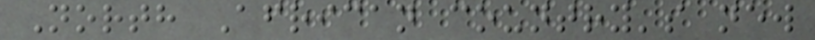North African country's new
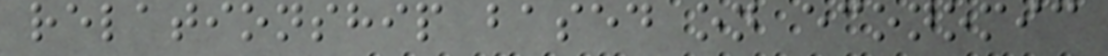relationship based on economic
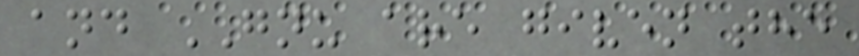and GNU are given the
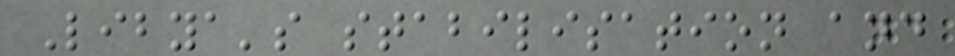Libya's stabilisation and
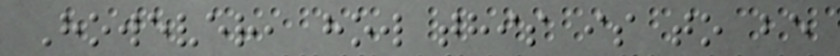However, how this is to be
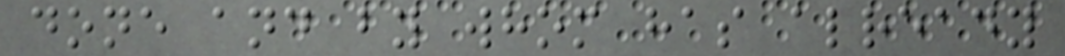done and by whom has already
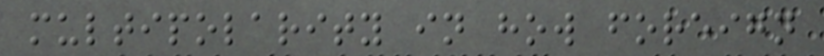multipolarity in how foreign
